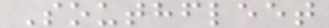Southfleet
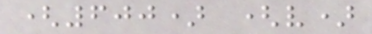(600) (v)
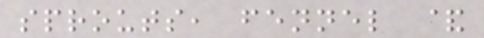sprouts, fennel &
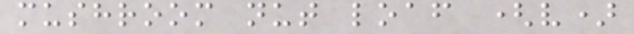mushroom nut loaf (v)
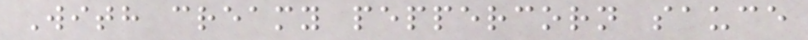With creamy peppercorn sauce
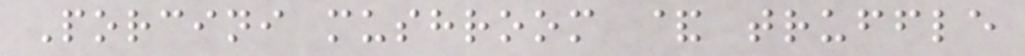Porcini mushroom & truffle
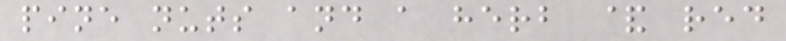pine nuts and a herb & red
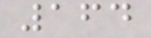164
